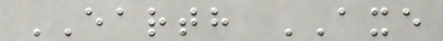EARTH AXE
